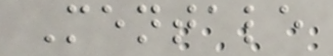Mentale
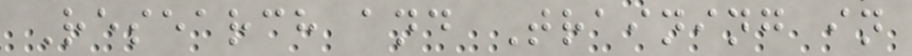Research and Training in
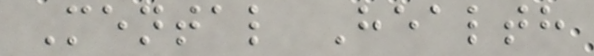Mental Health
